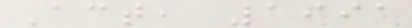Act, 1991
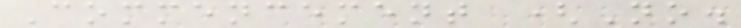Commencement (No.
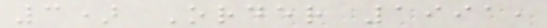3) Order 1991,
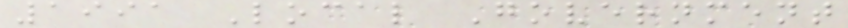1991 Local Government
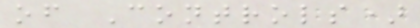of Controls)
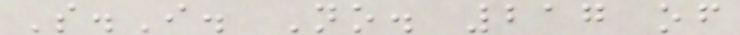S.I. No. 217 of
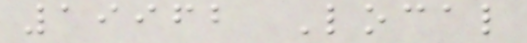19962 Local
